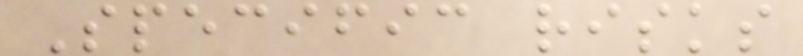Specific risks
